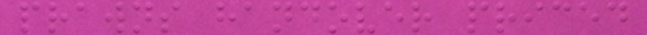prawns handover priced
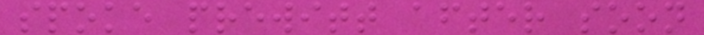spoke prewitt after soon
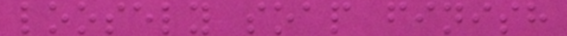loosely soap finish
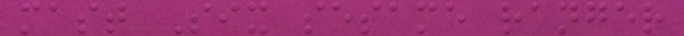mast Six sesame ranger
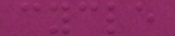cycle
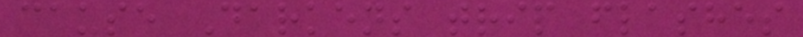cause Darkens trip flashes
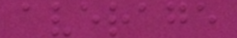average
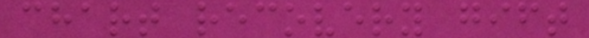chart recovery gift
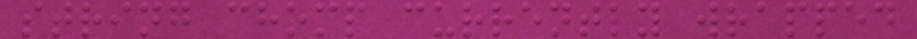string chomp currently wrapped
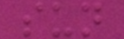sun
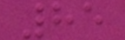85
